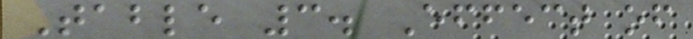Table 3. Effect of
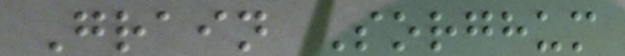Grain Sorghum
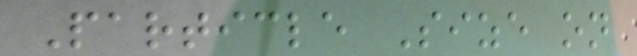Particle Size on
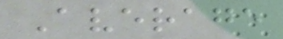Average
